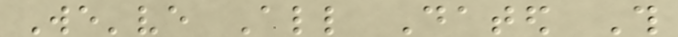We've All Dated This
